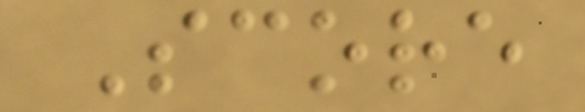Score
